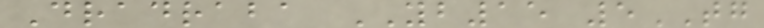Dradraba YB15 5TG
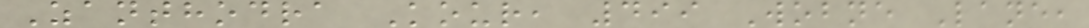Zanthodra Kour, 499 Wobne Lane,
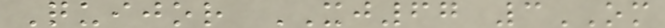Quijor XJ67 3OM
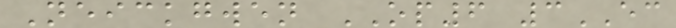Neickgwen OP6 3EC
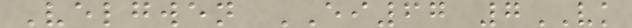Velgwen EI67 7VK
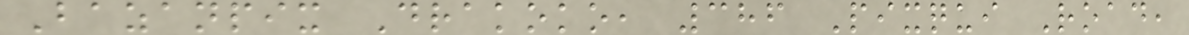Bazanpix Drakoko, 386 Pixqui Road,
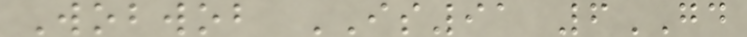Wobwob IS91 6GD
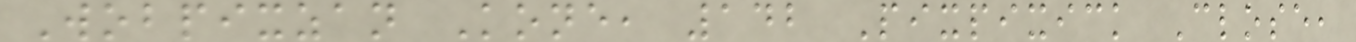Wobpixzan Kone, 142 Pixpixick Close,
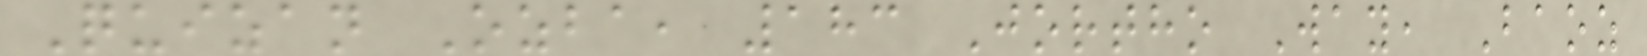Quizan Ozba, 183 Jortho Way, Baoz
